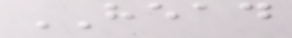HEAD
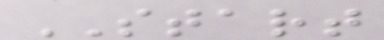START
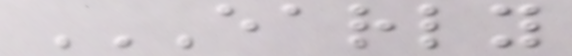EARLY
